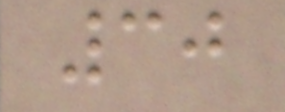30
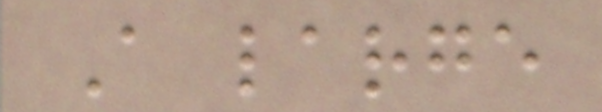A large
